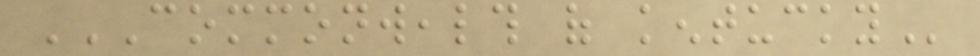COMMONWEALTH OF KENTUCKY
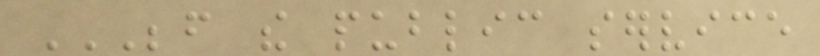BEFORE THE PUBLIC SERVICE
